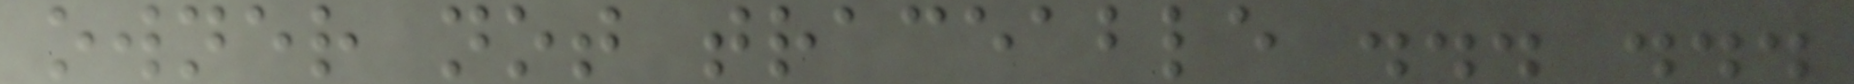owner not traceable ... ...
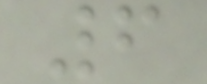6
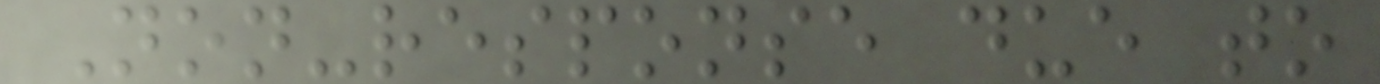Non-response due to
